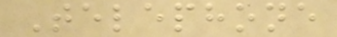Telephone
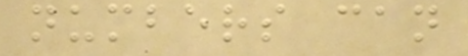numbers can
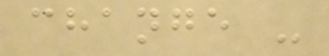change -
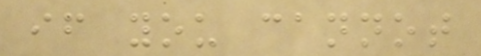if you cannot
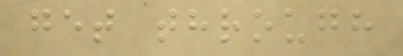get through
